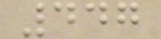447
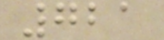721
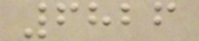6826
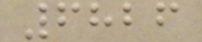6826
